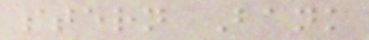stern Bank
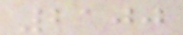2100
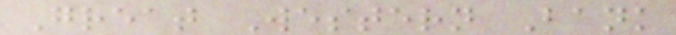Great Western Bank
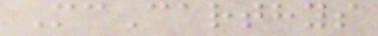McCarthys
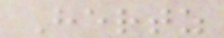Hertz
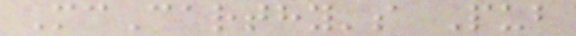McCarthy's Pub
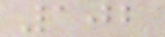102
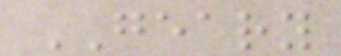GEARY
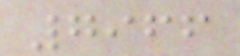7966
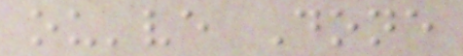ou've Done
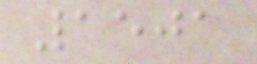1501
